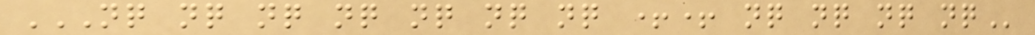NQ NQ NQ NQ NQ NQ NQ ++ NQ NQ NQ NQ
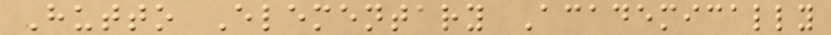Hutto Elementary Academically
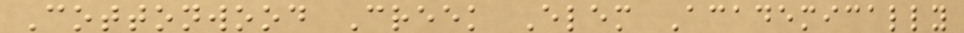Cottonwood Creek Elem Academically
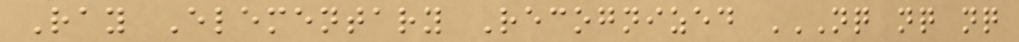Ray Elementary Recognized NQ NQ NQ
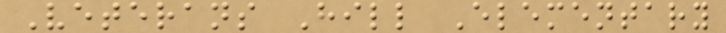Veterans Hill Elementary
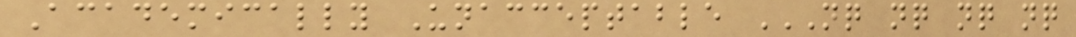Academically Unacceptable NQ NQ NQ NQ
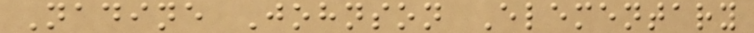Nadine Johnson Elementary
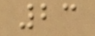23
